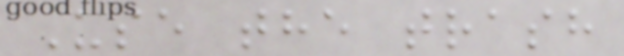Use the trash
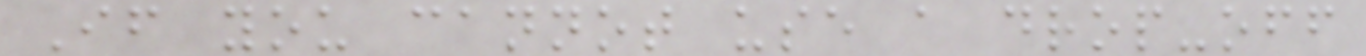If you cannot use a drop-off
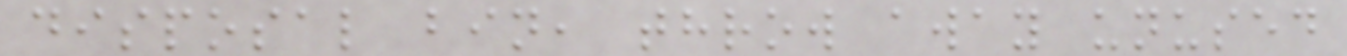disposal bin, throw away unused
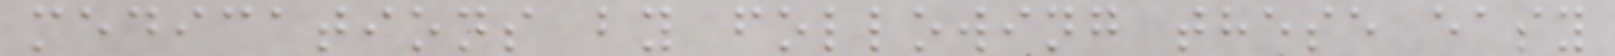medications by following these easy
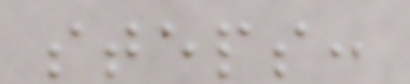steps:
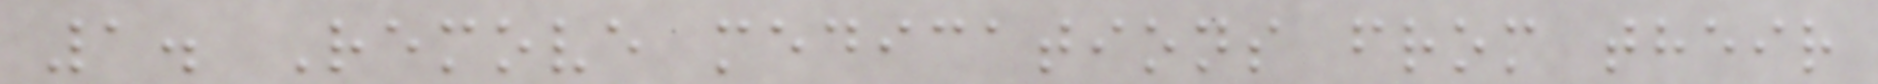1. Remove medications from their
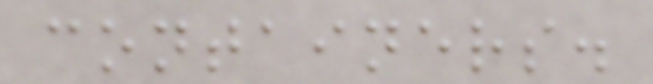containers.
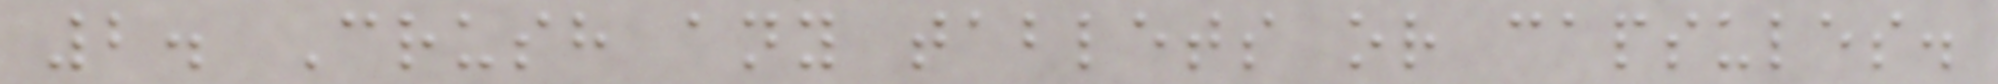2. Crush any tablets or capsules.
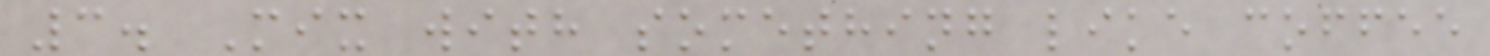3. Mix with something like coffee
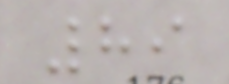89
